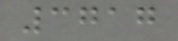3717
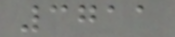3711
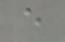e
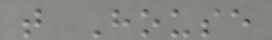t House
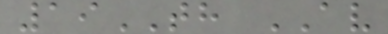19TH AV
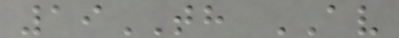19TH AV
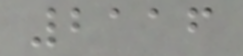2116
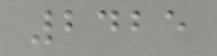2425
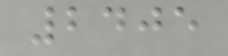2405
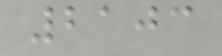2103
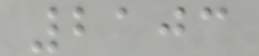2103
